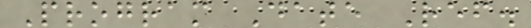Program Date Ref.
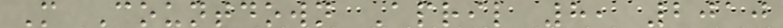M Countdown April 8, 2010
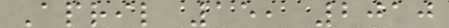April 15, 2010
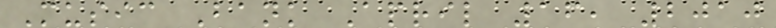Music Bank April 16, 2010
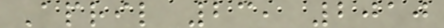April 23, 2010
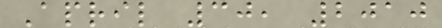April 30, 2010
